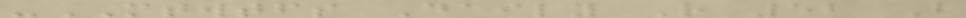-MTWTFS Daily R 52 B
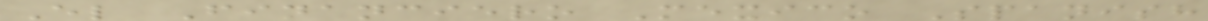El Financiero Mexico Spanish
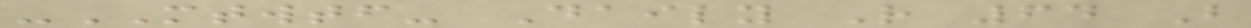-MTWTF- Daily R 64 B
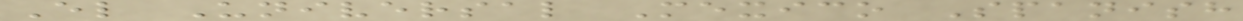El Universal Mexico Spanish
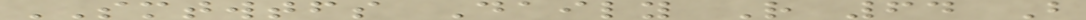SMTWTFS Daily R 64 B
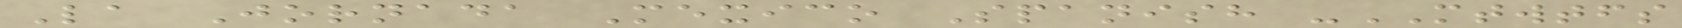La Jornada Mexico Spanish -MTWTFS
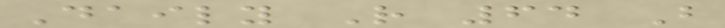Daily R 64 B
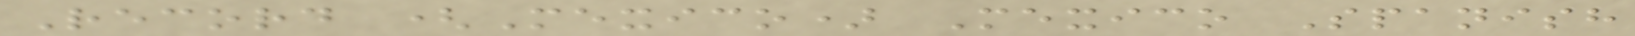Record (Mexico) Mexico Spanish
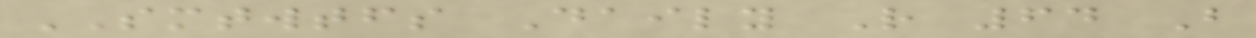SMTWTFS Daily R 64 B
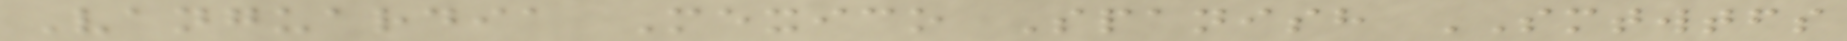Vanguardia Mexico Spanish SMTWTFS
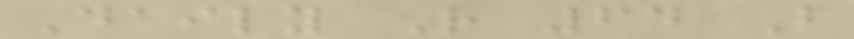Daily R 64 B
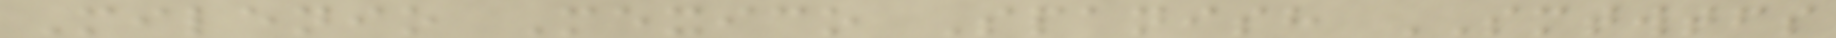Milenio Mexico Spanish SMTWTFS
